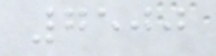7500
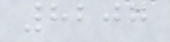8207
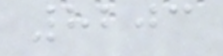8203
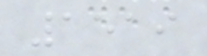1519
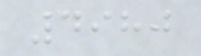4980
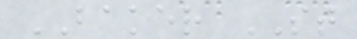BAKER ST
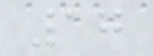17
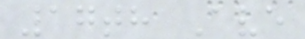17th Ave
